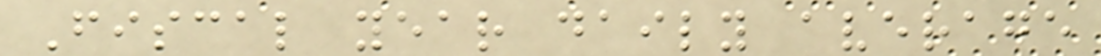Fiscal year daily average
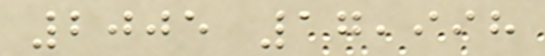2005 17,998
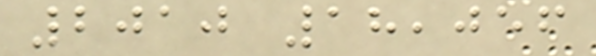2010 18,056
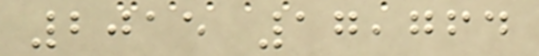2015 17,764
